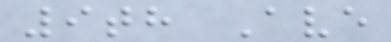9th Ave
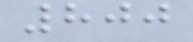800
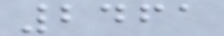2461
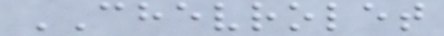CHEVROLET
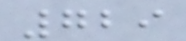729
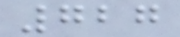727
